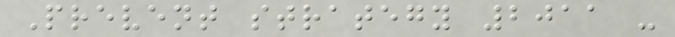Prevent strategy 2011 -
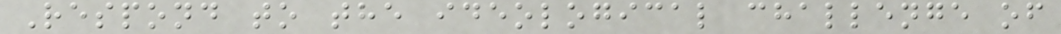Respond to the ideological challenge of
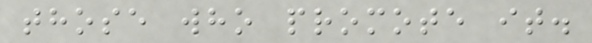those who promote it.
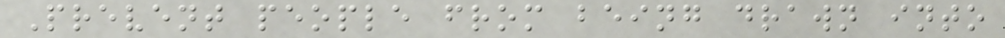Prevent people from being drawn into
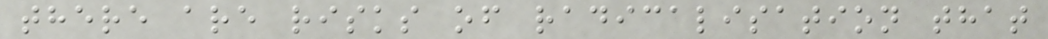there are risks of radicalisation that
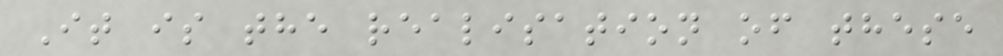It is the realisation of these
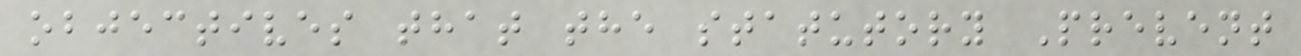objectives that the statutory Prevent
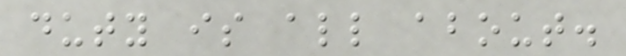duty is all about.
